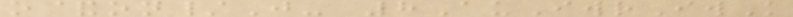o&on/J- 8AuIwrIwK
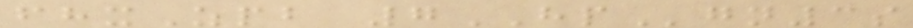fhxZpb 7HPgn3s
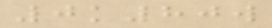0k80w
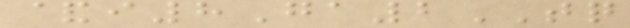&i8Ga2TQ
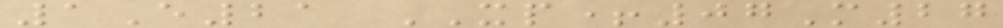1E21 XP+07M27
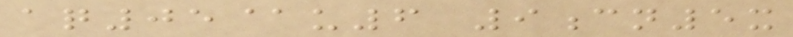aq05@u6 9cn5x
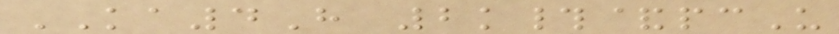KA4H 2k#&pcU
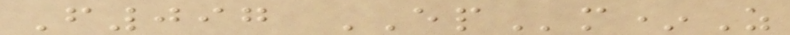F097 EPm*Z
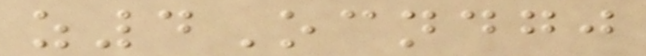z4Ocndgj
